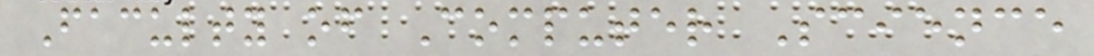Faculty of Computer Science
